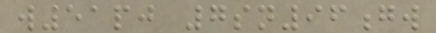w51pj 7sn96gw
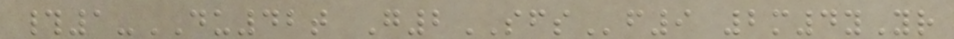#1-DU42t G2SFSf9 2m4yYr
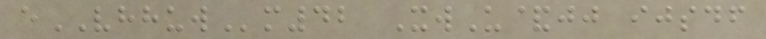eVHHUWm42 XwU&jj ijsdf
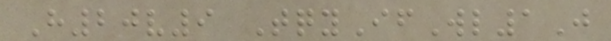H20v9 TqyIfWl1J
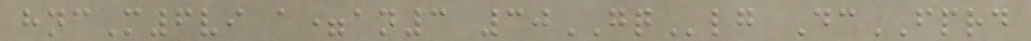hncM6vi a=an3 30GQlg DcFPRD
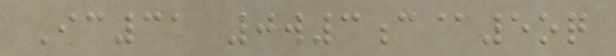Ic31 0w3c@5oq
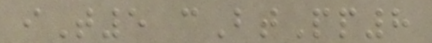iT5 cBtPp8
